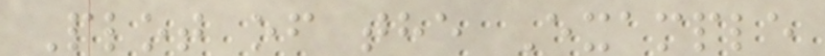Plot of the Example
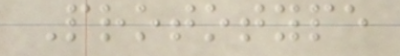Prototype
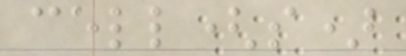cell(s)
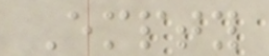Empty
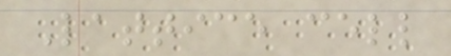Lattice cell
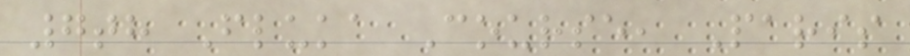7th Fluka Course, Paris
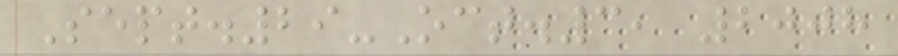Sept.29-Oct.3, 2008
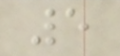5
